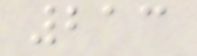213
